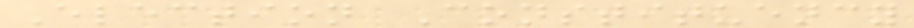Election Constituency
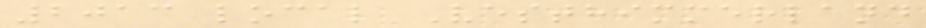2013 local Vesthimmerland
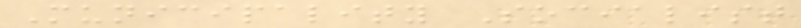Municipality Socialist
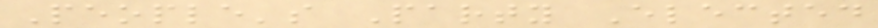People's Party Elected
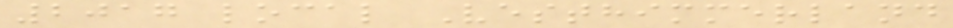2017 local Vesthimmerland
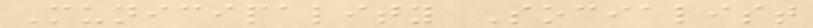Municipality Socialist
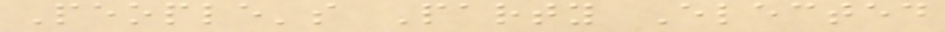People's Party Elected
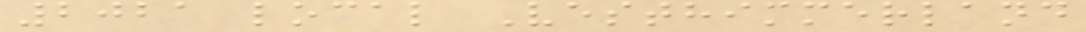2021 local Vesthimmerland
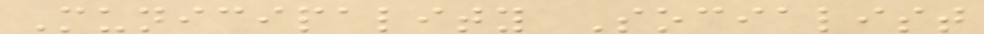Municipality Socialist
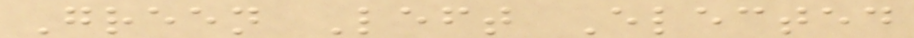Green Left Elected
